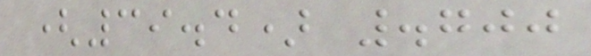(39.4) .700
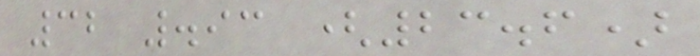32 .93 (23.6)
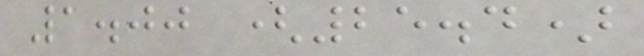1.00 (25.4)
